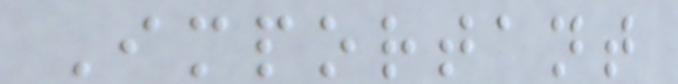Important
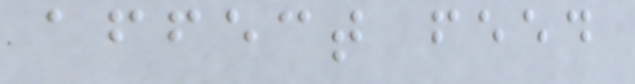affect feed
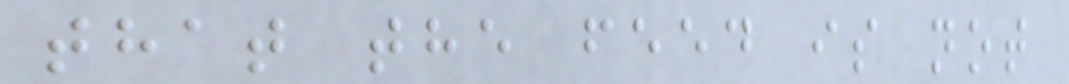that the feed is not
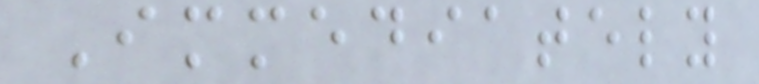Immediately
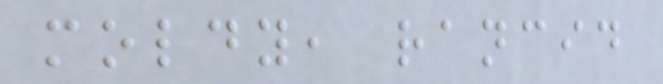moldy, rancid
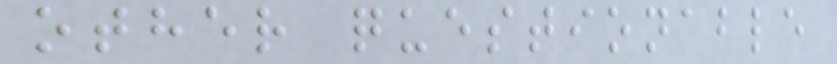other questionable
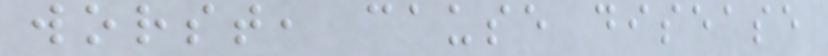worst, cause disease
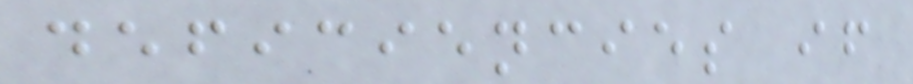deficiencies if
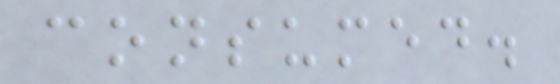consumed.
